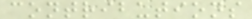contributions
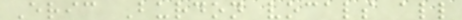Eric Burdon vocals all
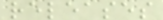releases
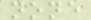none
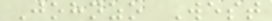Johnzo West
